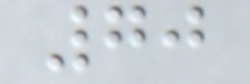70
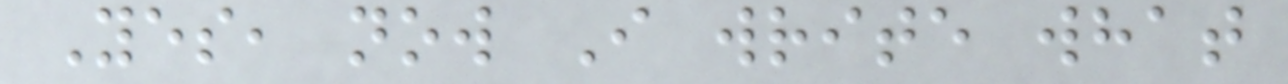Yes, now I write what
